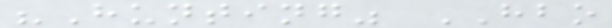"Hunting" HBO
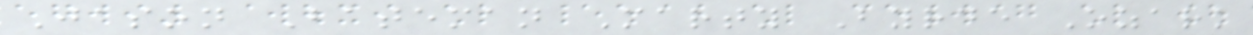Jason Bateman Marty Byrde Ozark
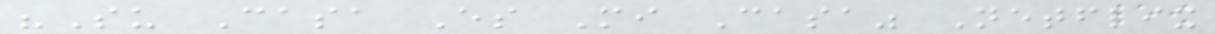"Su Casa Es Mi Casa" Netflix
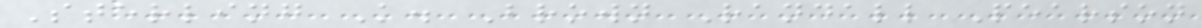Sterling K. Brown Randall Pearson
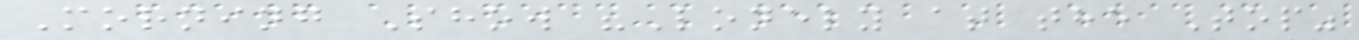Morning Show "Lonely at the Top"
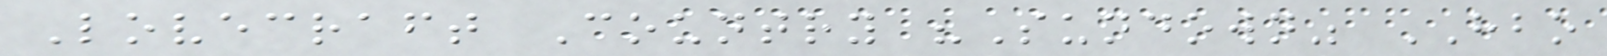Lovecraft Country "Sundown" HBO
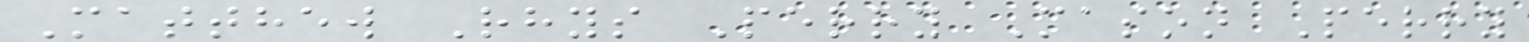Matthew Rhys Perry Mason Perry
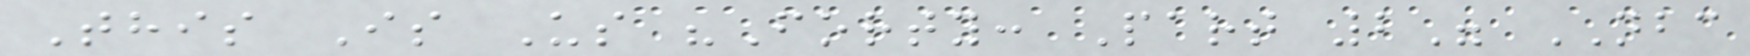This Is Us "Forty: Part 2" NBC
